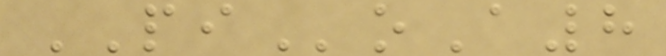PIoA8
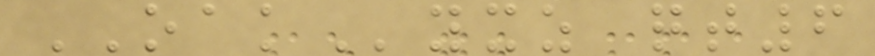OAKyxz qt6
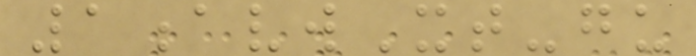1avwXt-gu
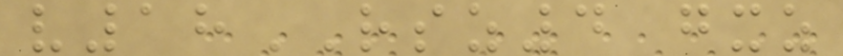v18RSZ4 gxz
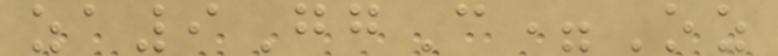za9GgC=Oz
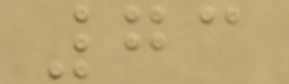73
